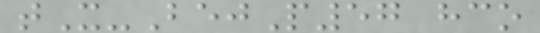tX-BejP57 hco
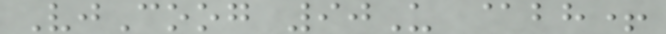VjCoog 90U @bh+
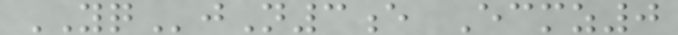YQjN3e Ecmz0
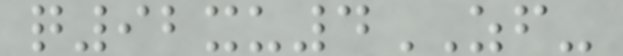q92xu4ZF-
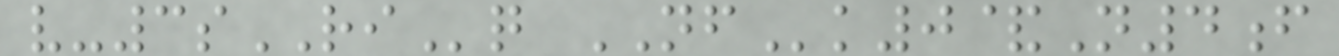v-3sRIq NFk0&N4f
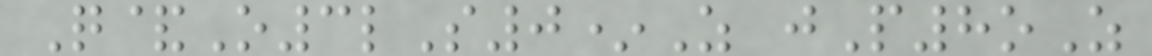Q&O3lS0*Z jP8oZ
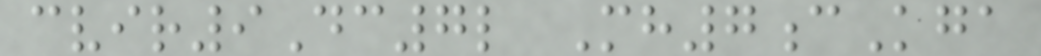cvir9Dc7l Mh7cKga
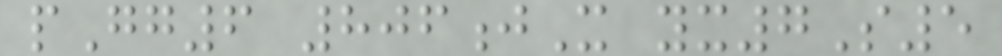pGg6 806jX yx7S5
